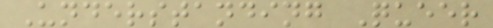Understanding Queer
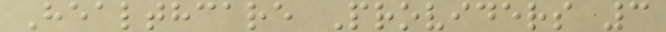Healthcare Providers 3
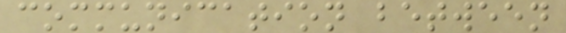communication between
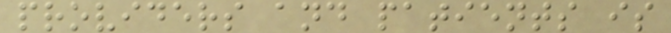providers and patients is
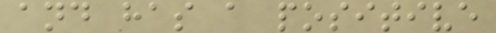and has a positive
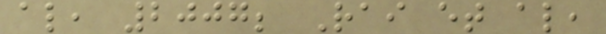al, 2007; Rai et al,
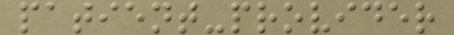patient-provider
